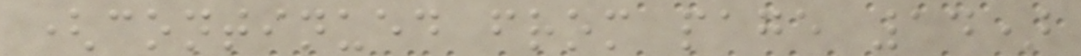(continued from page 14)
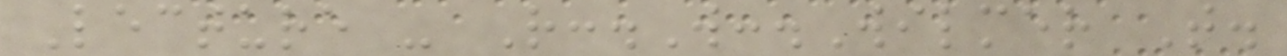Lecture - R:.W:.Wilmer T.
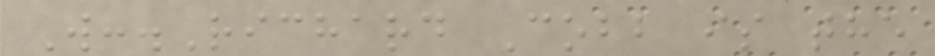W:.Richard Cobb is the
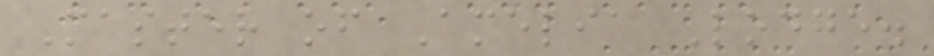Master of Amelia Lodge.
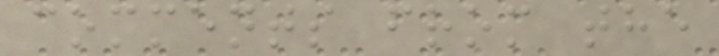comments from the
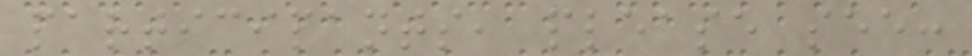participants, please see:
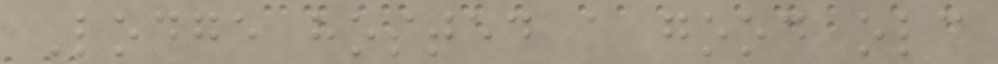Lodge hosted a good old
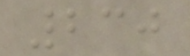230
